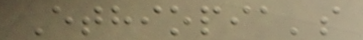Ethiopia's
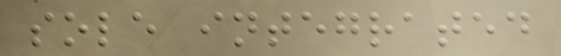sole integrated
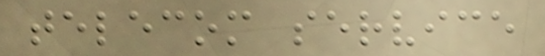telecom service
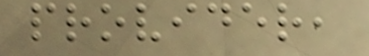provider,
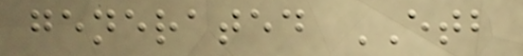generated ETB
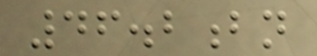46.2bn
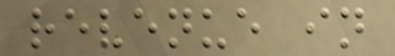revenue in
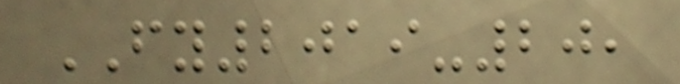FY2019-20,
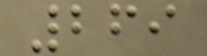269
